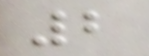2
